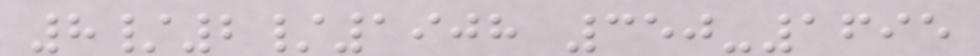8/2/1908 350-1695
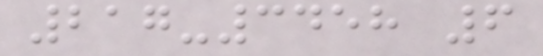217-3458 6
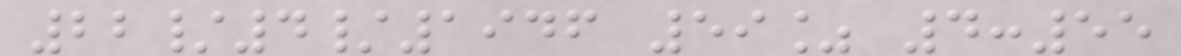22/4/1946 59% 4:55
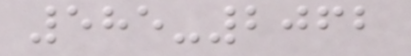585-2062
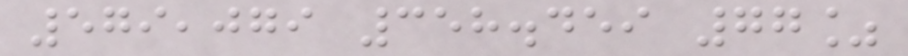579,079 358.459 77%
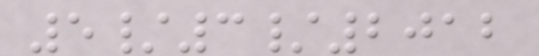5/3/2012
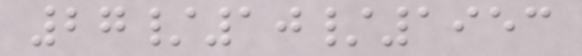27/10/1953
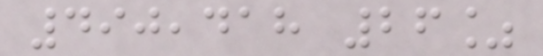490,418 26%
